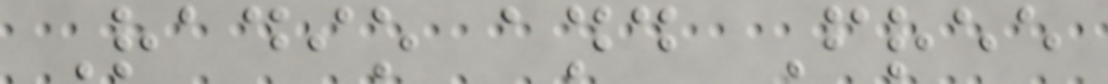Radio and Free
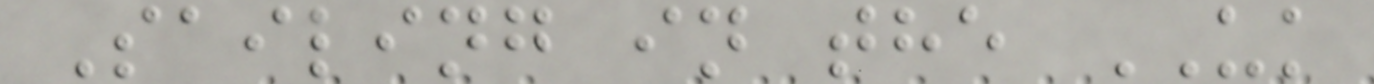Sailing in the UK
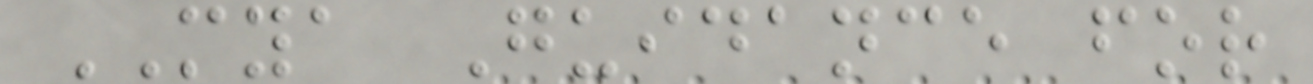MYA Guidance for
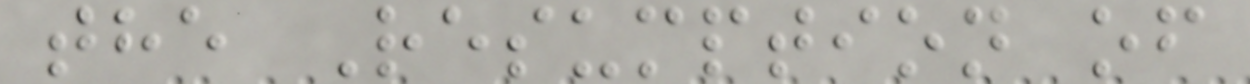the Resumption of
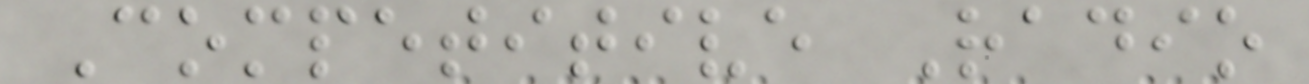Competitive Radio
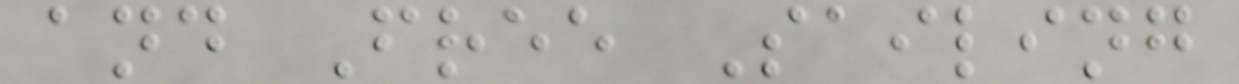and Free Sailing
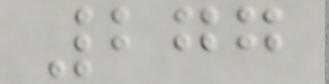277
